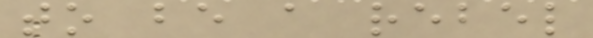to be a rebel
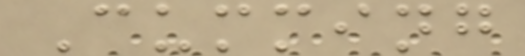Cumming
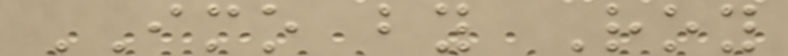IMO by Roy
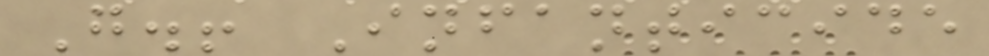G.! Infanticide
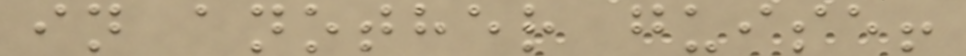in another guise!
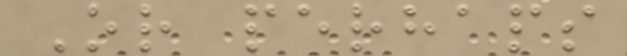Or perhaps
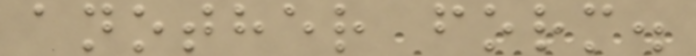another form.
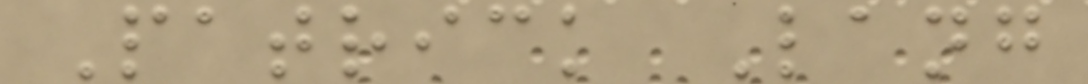Patrick Lang
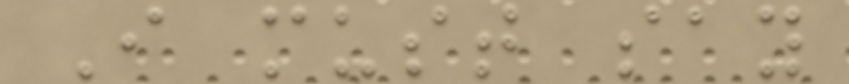I must say
